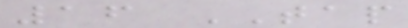16 TAP
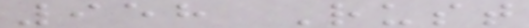958 Rust
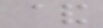&
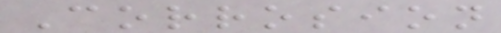Corrosion
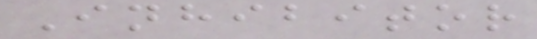Inhibitor
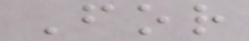For
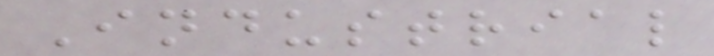Industrial
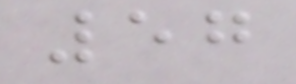57
